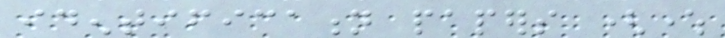identification papers (where
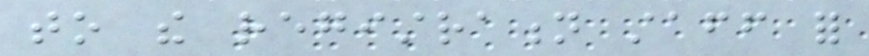to the registration staff for
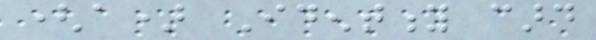(a) Identity card
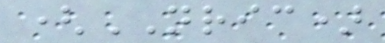(NRIC)
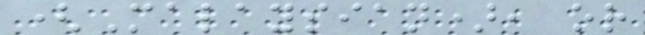(Malaysian), or
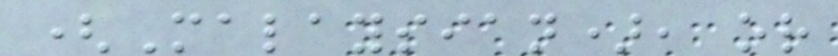(Malaysian), or
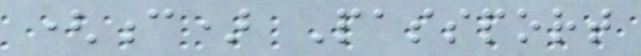(c) Passport
